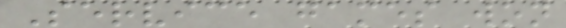Service games won
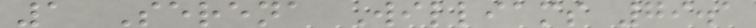1 Serena Williams 79.1
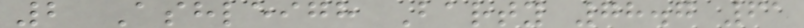2 Ashleigh Barty 78.7 61
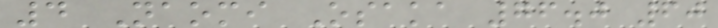4 Naomi Osaka 76.0 60
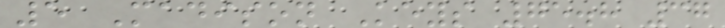5 Madison Keys 75.8 37
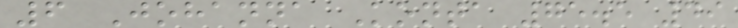6 Johanna Konta 75.5 49
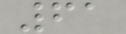61
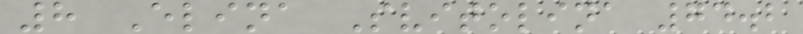8 Elina Svitolina 74.2
